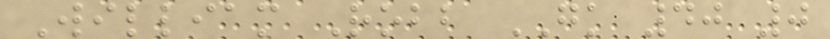William Robb GK 40 0
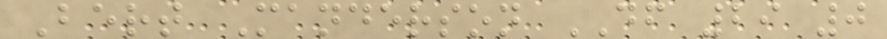Bert Manderson DF 29 0
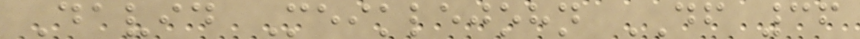David Meiklejohn DF 36
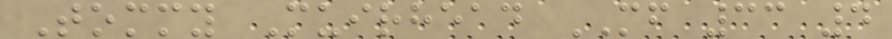Tommy Muirhead MF 33 4
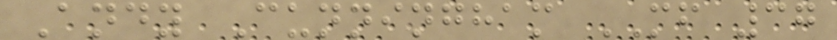Andy Cunningham MF 37
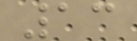13
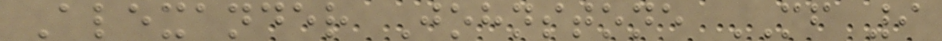Alexander Johnstone MF 9
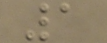1
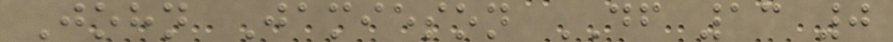John Jamieson DF 13 0
